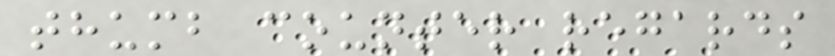thumb counter regards
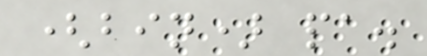(bin) pa.
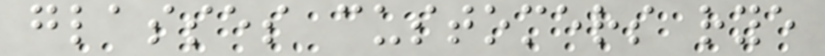glasses customers rye
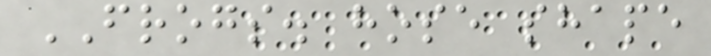FROGS. hose shape
